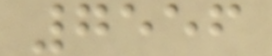7556
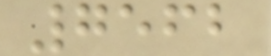7562
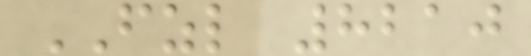FZL 8210
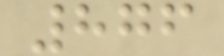876
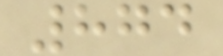874
